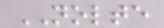NOLTE
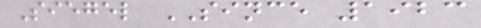Siegel SINCE 1923
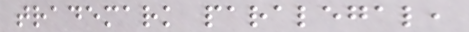trademark paralegal,
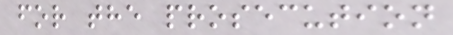for the prosecution
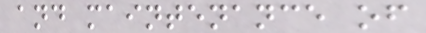and maintenance of
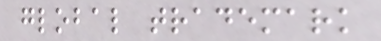global trademark
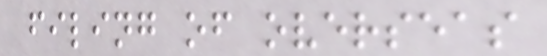filing of overseas
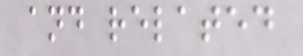and related
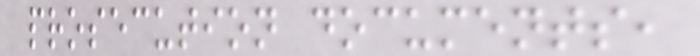prosecution documents,
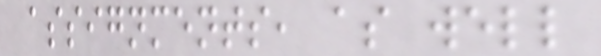assignments, as well
